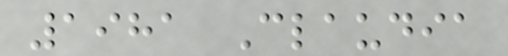1981 Claudia
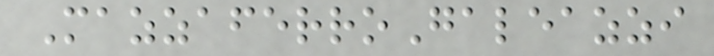MazzaferroGaleazzi
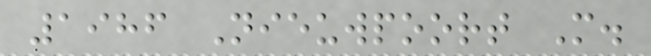1986 Nieuwpoort M.
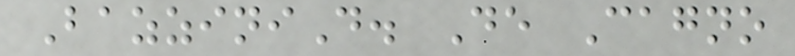BazziniD. De Cagno
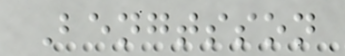Bengtsson
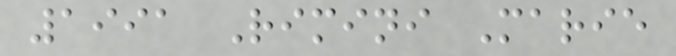1991 Rimini Marie
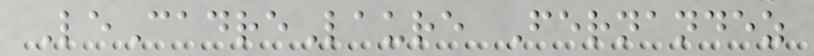LeCadreLaure Fernandez
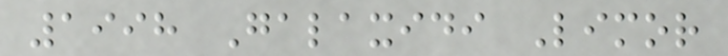1998 Galaxidi Limor
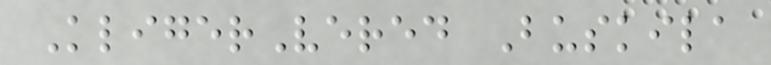KligerVered Buskila
